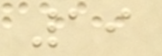19
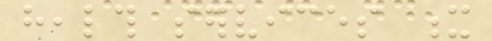health services x
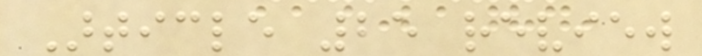Article 25 review
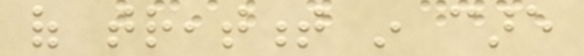of treatment in care
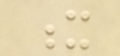x
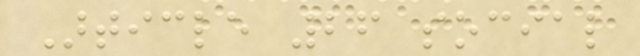Article 26 social
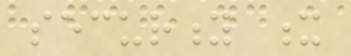security x
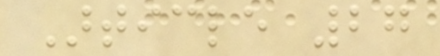Article 27
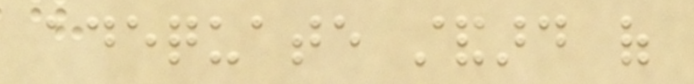adequate standard of
